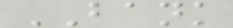BANK
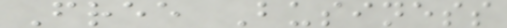Free Business
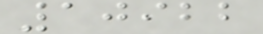10922
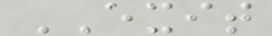EXIT
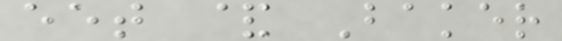eet & Baker
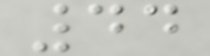44
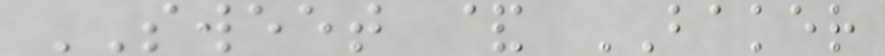SWEET & BAKER
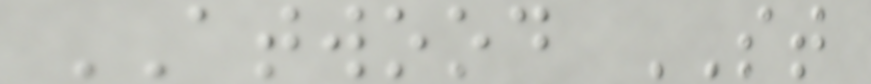ATWOOD ST
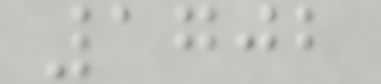1702
